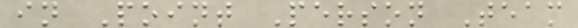in Point Person Team
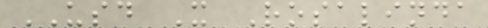USD X Rosalinda
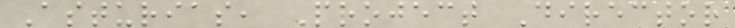Asturias, Project Director
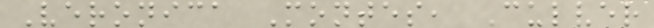Veronica Montes, Culver
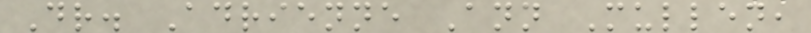Dr. Adrienne Ann Mullen,
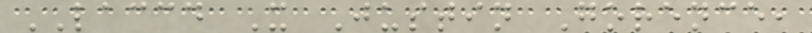LACCD X Justin Gorence,
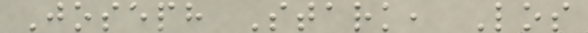Joseph Stark, Los
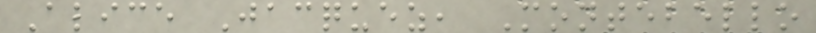Alice Jacquez, Montebello
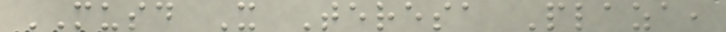MUSD X Teresa Plaza,
